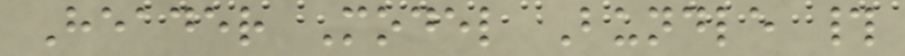Header Model Bundle #
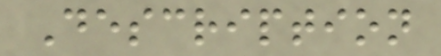Description
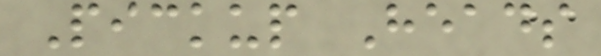Pickup Heads
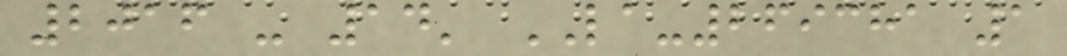2016 - 14' LA-269381 1
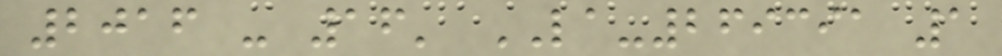2016 - 16' LA-269391 1
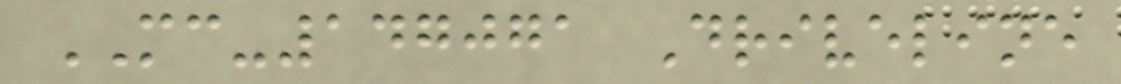MC-147071 Driveline
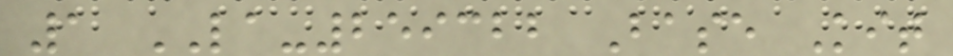1 LA-259322 Base Kit
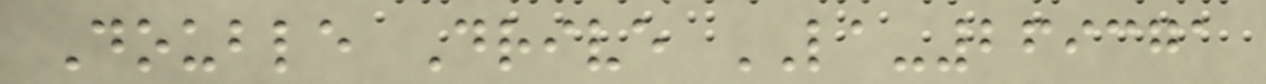Double Drive LA-269371
